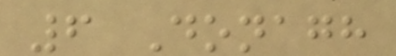6 Donagh
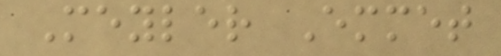Meyler Emmet
